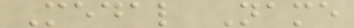Medal Name
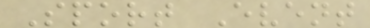Sport Event
